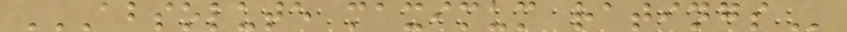ABSOLUTE MAXIMUM RATINGS
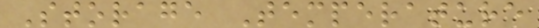Storage Temperature
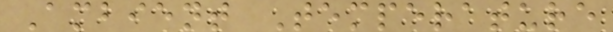Ambient Temperature
